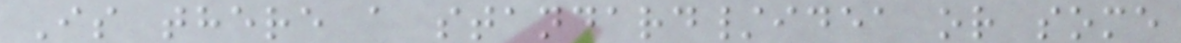Is there a standard/idea or some
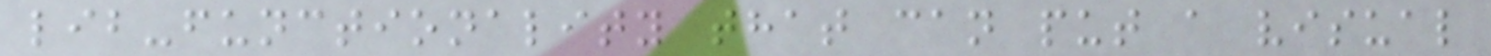lib-functionality that can put a visual
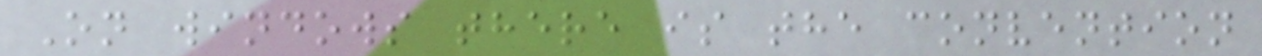On windows there is the convention
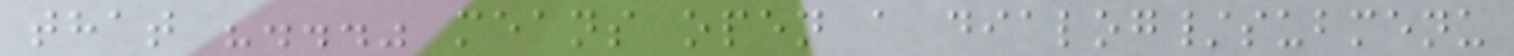that "..." means open a dialog/submenu
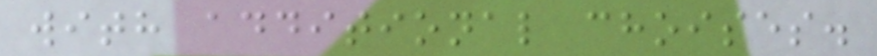with additional choises.
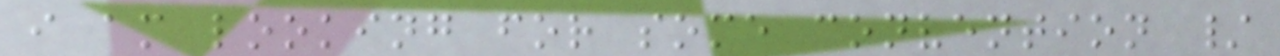i am looking for some convention /
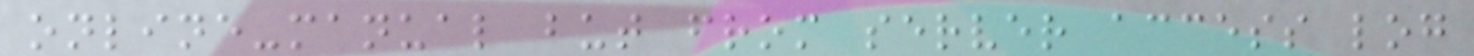online-manual but from server access log
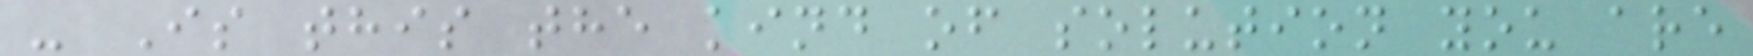- Is this the kind of solution you are
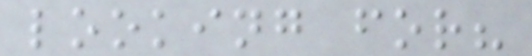looking for?
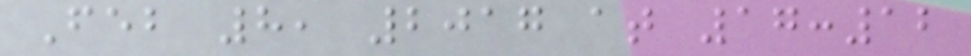Feb 8, 2017 at 17:12
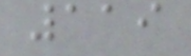119
